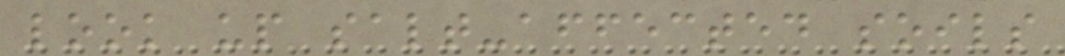look up salt-affected soils
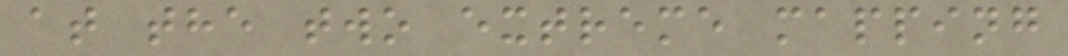at the two extreme mapping
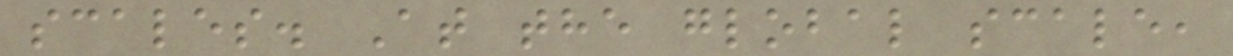scales. At the global scale,
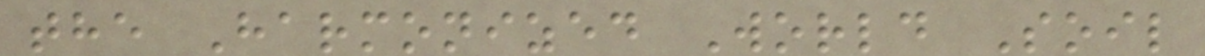the Harmonized World Soil
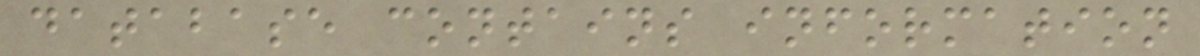database contains information
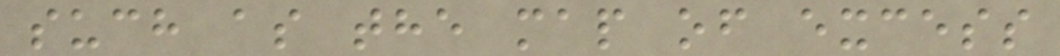such as the map of excess
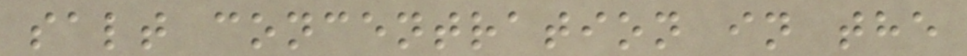salt concentration in the
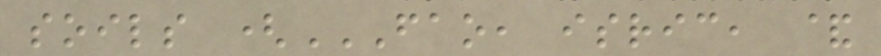soils (FAO, ISRIC, &
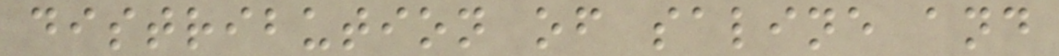distribution of saline and
